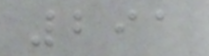291
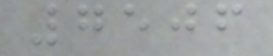7506
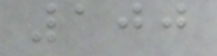100
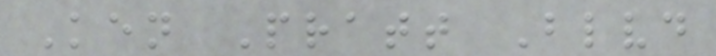Ken Pratt Blvd
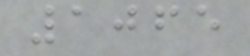1065
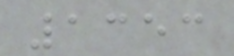1353
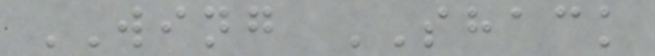WING SHACK
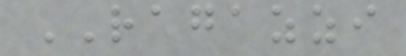RAGAZZI
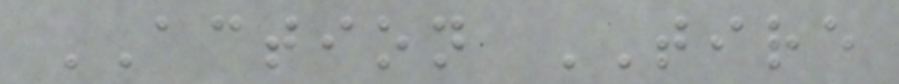ACTION TIRE
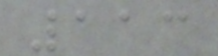113
